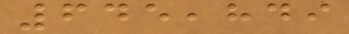645,849
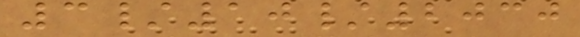3/10/2030
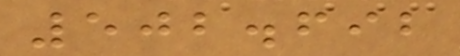502.692
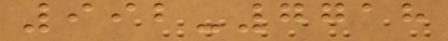992-7718
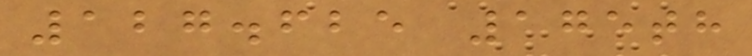127.625 175th
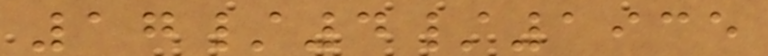17/4/1935
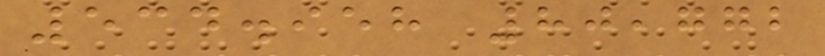534.958 80,772
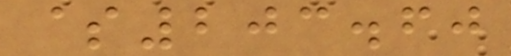$203.60
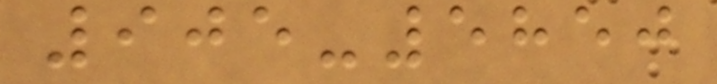905-5850
